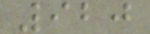920
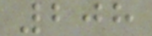208
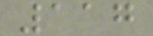117
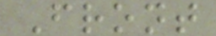Front
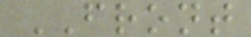FRONT
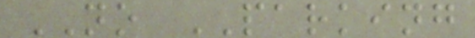NO PARKING
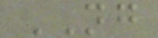NG
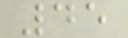45
